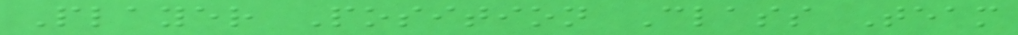Player Position Class Team
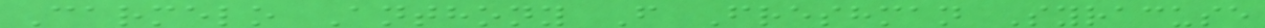Carmelo Anthony F Freshman Syracuse
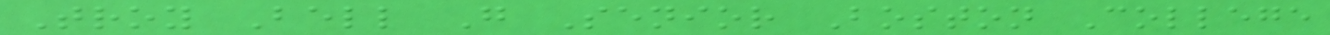Troy Bell G Senior Boston College
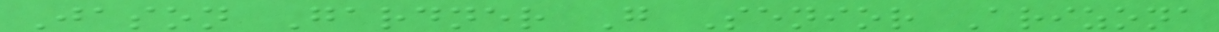Jason Gardner G Senior Arizona
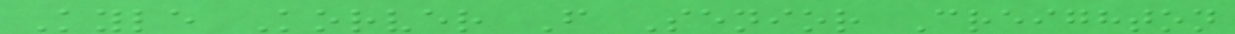Kyle Korver F Senior Creighton
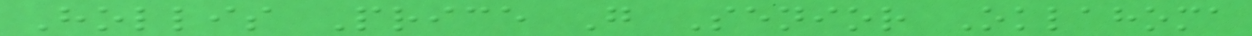Hollis Price G Senior Oklahoma
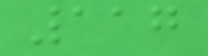117
